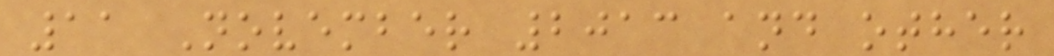11 November 2013 and other
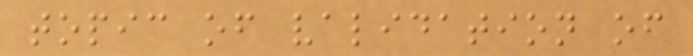topic of validation of
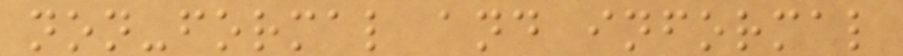non-formal and informal
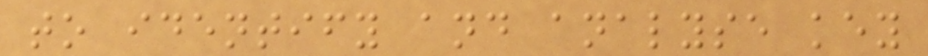to identify and analyse key
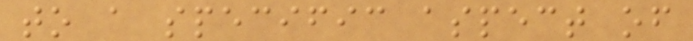to a specific aspect of
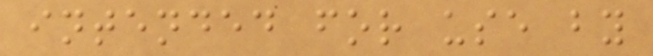intended for use by
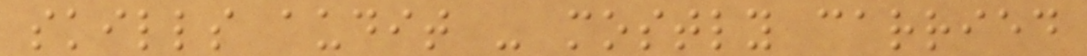skills audit - mostly carried
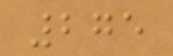275
